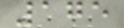175
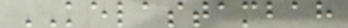KELASTAMBAH
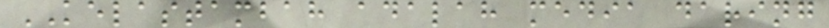KELASTAMBAH adalah media daring
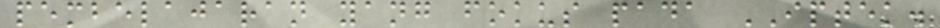pembelajaran yang fokus pada IPTEK.
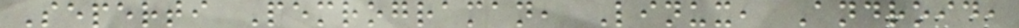Seperti Pemrograman, Linux, Android,
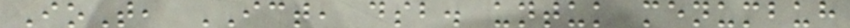IoT, ICT, dsb. untuk menumbuh
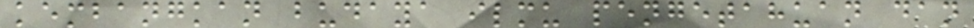kembangkan budaya ilmu pengetahuan dan
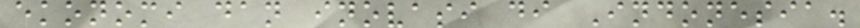ekonomi dan inovasi di Indonesia.
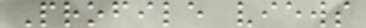Profile views
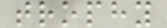trophy
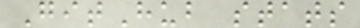GitHub stats
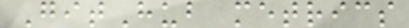GitHub metrics
